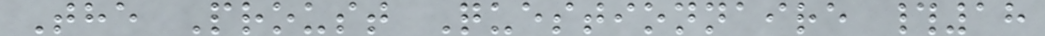The Proust Questionnaire #18
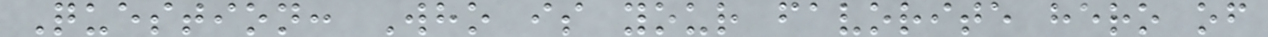Question: Who is your favorite hero of
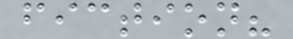fiction?
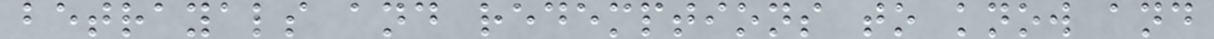betrayals and redemptions to know and
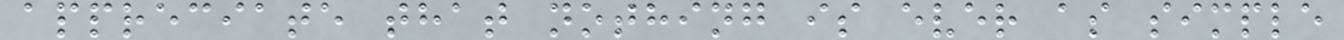appreciate that nothing is ever as simple
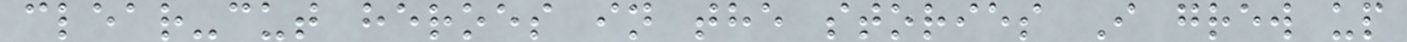clear-cut heroes in the stories I grew up
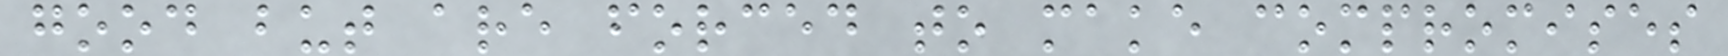good but are forced to make compromises
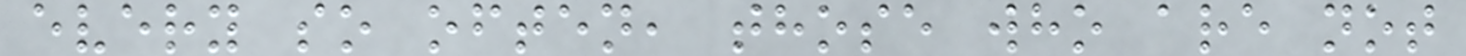every so often, those who are not
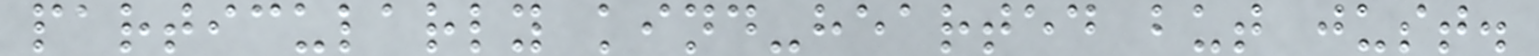particularly kind-hearted but just.
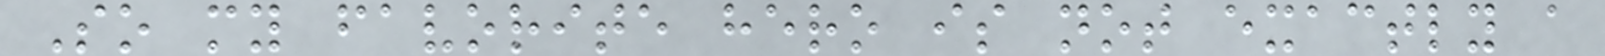So my favorite hero is not exactly a
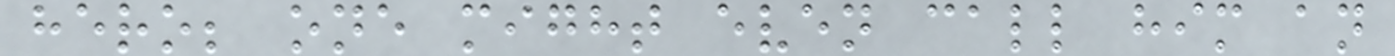hero; one might even call him an
